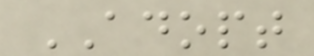ADOPT
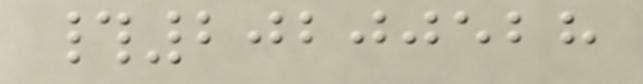#20200528
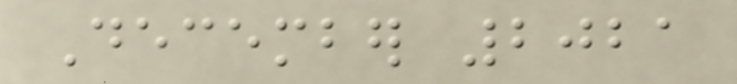December 2021
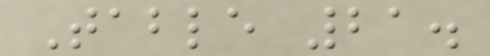Table 21.
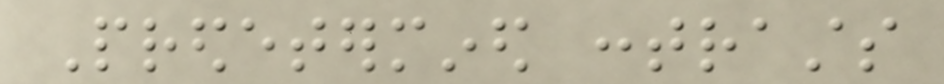Predetermined contrasts
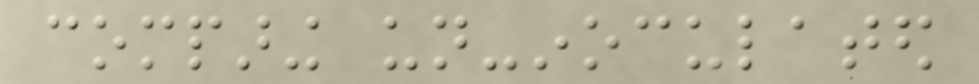comparing un-inoculated
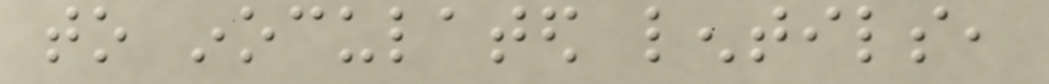to inoculated lentils,
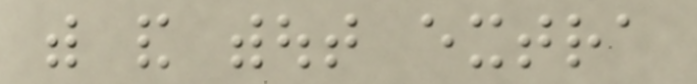with and without extra
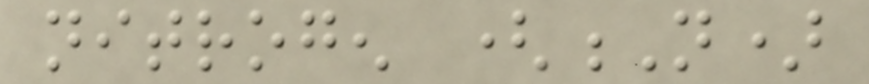nitrogen (N)
